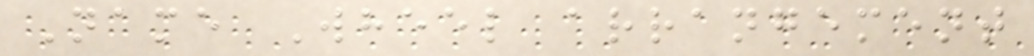Name Wheel arrangement
